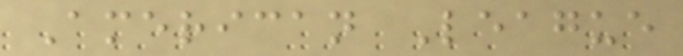American League
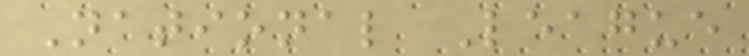National League
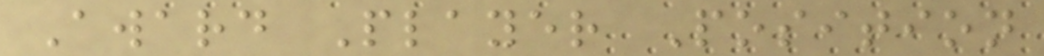Award Player Position
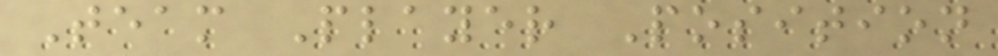Team Player Position
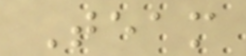Team
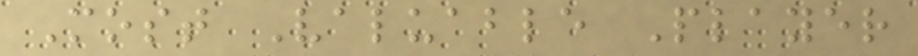Most Valuable Player
